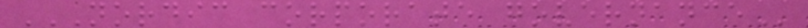NORDIC CORPORATE GOVERNANCE
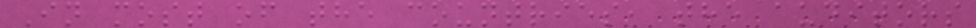In most of the countries, the auditors
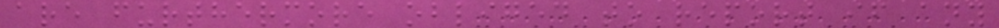are furthermore obliged to report if any
